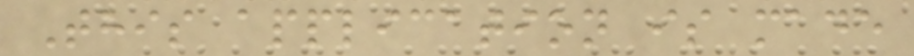This application is made
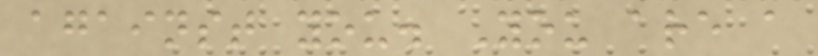against you. You are a
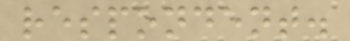respondent.
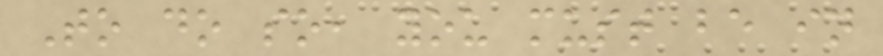To do so, you must be in
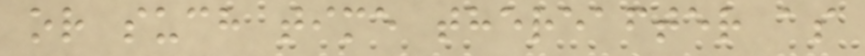or such time thereafter as
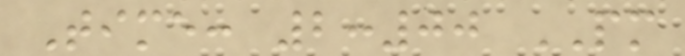Time: 2:00 PM
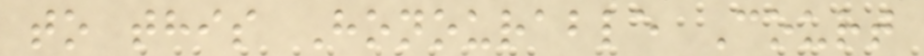to this Honourable Court
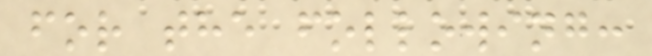for the following:
